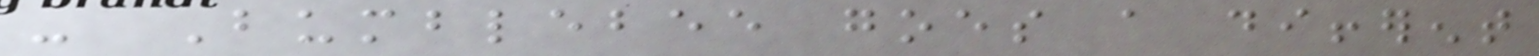- Bumblebee goes a different
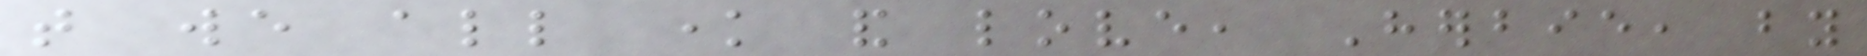that we all know and love, Herbie, by
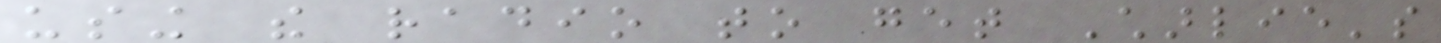using the radio to get Charlie's
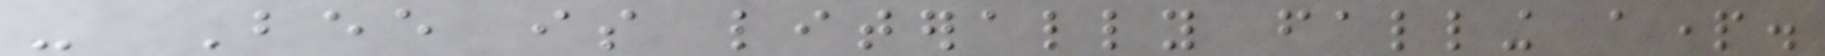- Bee is literally falling apart.
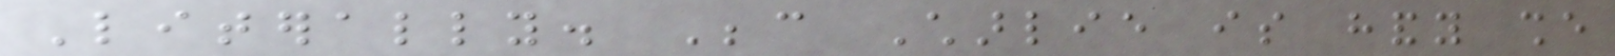Literally. Because Charlie is handy she
